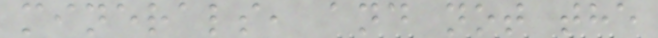minerals, and not the
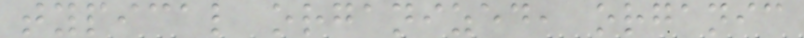typical organized, organic
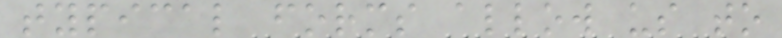typical forms allow us to
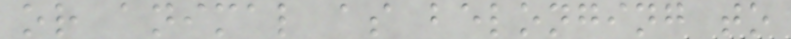or animal as belonging to
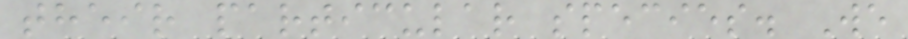their particular species. We
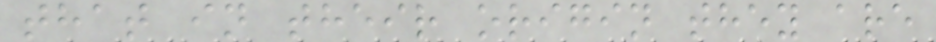that in their origin they are
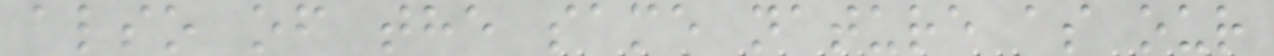also of the same nature as our
